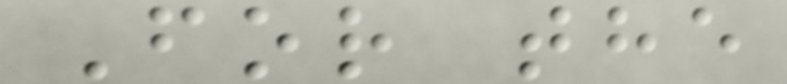For the
